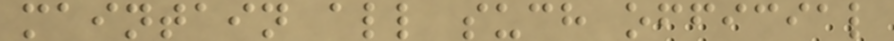maintain all such official
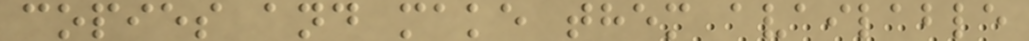copies and make them available
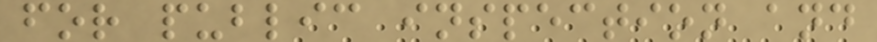for public inspection and
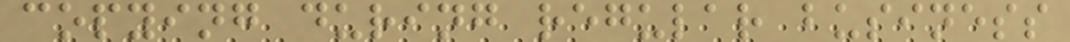copying during regular business
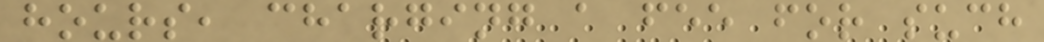hours, charging a fee for such
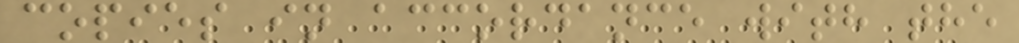copies in accordance with the
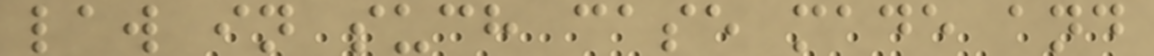law in such case made and
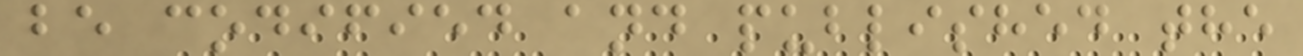be codified and published the
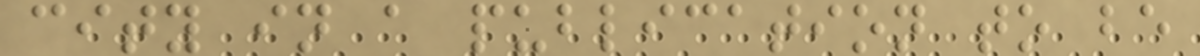city in a publication to be
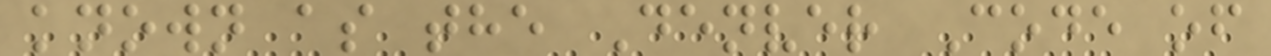known as the Denver Code of
